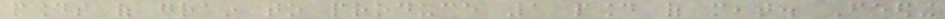pounds of grain to produce 1 pound of meat. Feeding
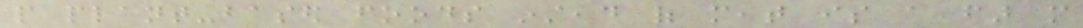people plant-based foods instead of meat is a far more
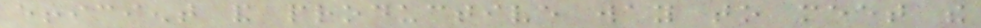efficient and productive way to meet the
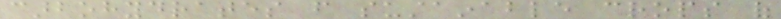carbohydrates from sustainable crops of
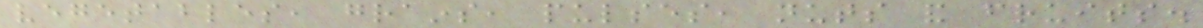vegetables, grains, pulses, nuts and fruits.
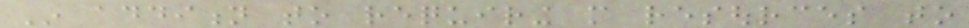In addition to requiring more resources to
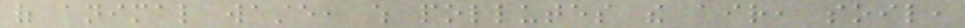of animal waste, which pollutes the air, soil,
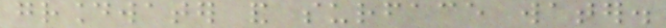groundwater and surface water.
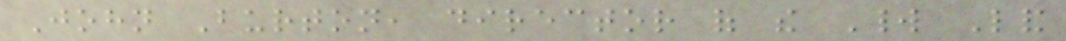John Burton, director of the World Land
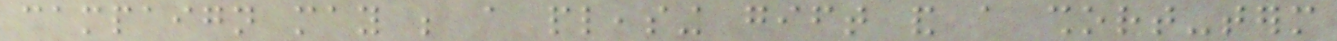campaign may be a pleasing gift and a short-term
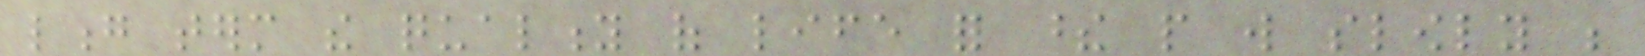long term the quality of life for these people will slowly be
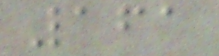161
